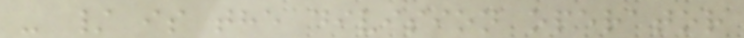- / is the division operator
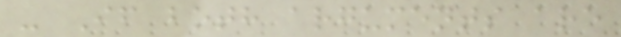- If both arguments are
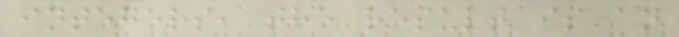integers, the result is an
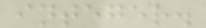integer.
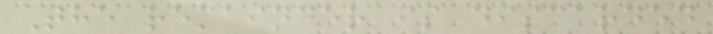The remainder is discarded
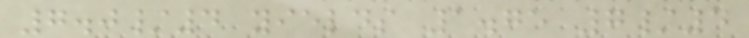7.0/4 yields 1.75 7/4
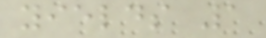yields 1
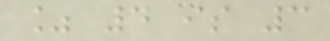% 4 is 3
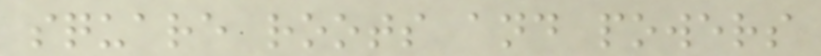square roots and powers
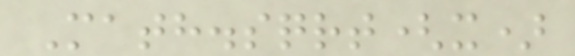Math.sqrt(x)
